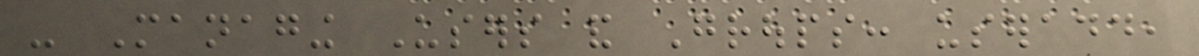- Managing Users and Groups: useradd,
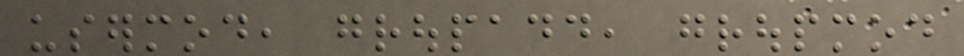usermod, groupadd, groupmod
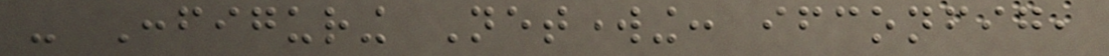- Configuring Networking: ifconfig,
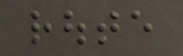route
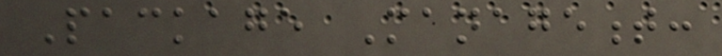Package Management:
